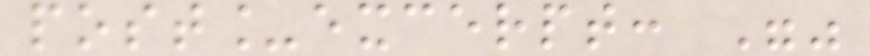post_excerpt: ""
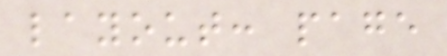layout: page
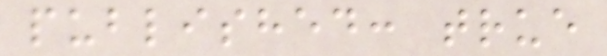published: true
